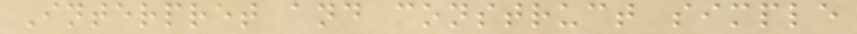Interpret and construct simple
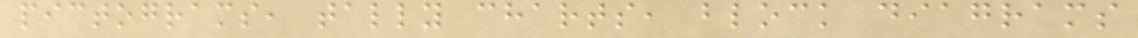pictograms, tally charts, block diagrams
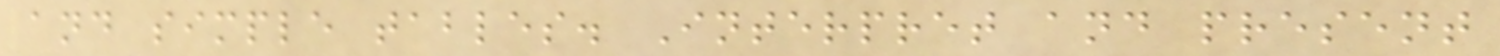and simple tables. Interpret and present
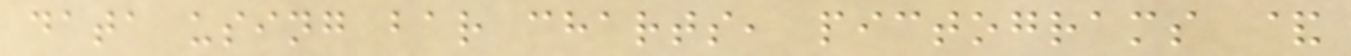data using bar charts, pictograms &
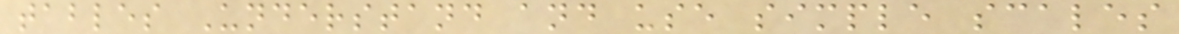tables Understand and use simple scales
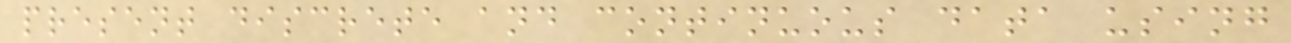present discrete and continuous data using
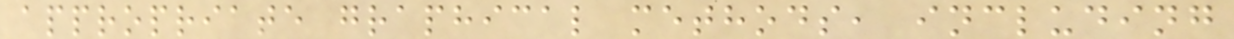appropriate graphical methods, including
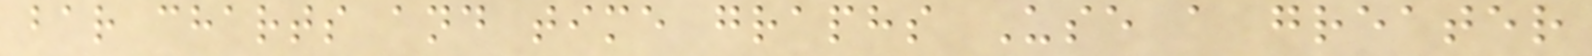bar charts and time graphs Use a greater
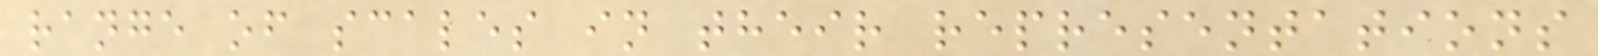range of scales in their representations
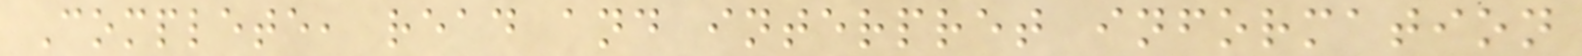Complete, read and interpret information
